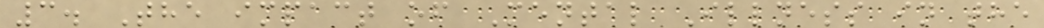3. The impact of Mental Illness in the
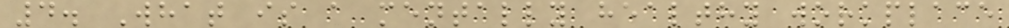4. What is a mentally healthy workplace
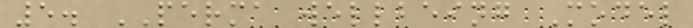5. PERMA wellbeing Model
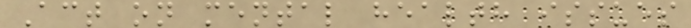Act on mental health issues
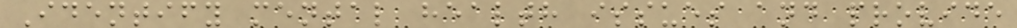Identify mental health issues and provide
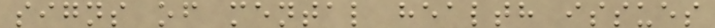signs of mental health issues
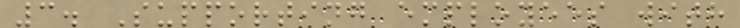3. Supporting employees with
